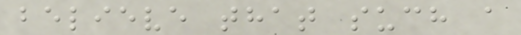believe that such a
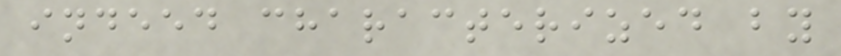indeed characterized by
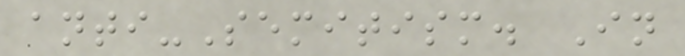anti-Semitism. In
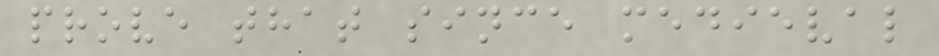prove that since medieval
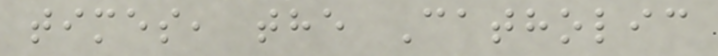times, the Catholic
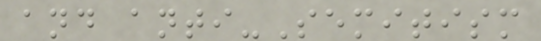and anti-Semitism
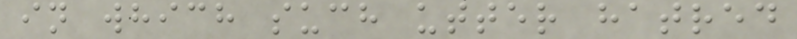in which such utter hatred
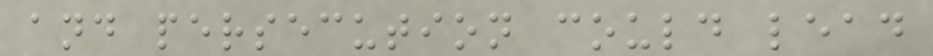and persecution could lead
